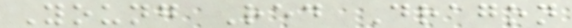Young Red Dragon
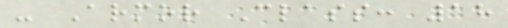- Armor Class: 18
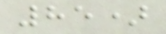85)
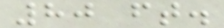80 ft.
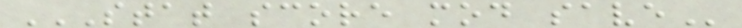STAT SCORE MOD SAVE
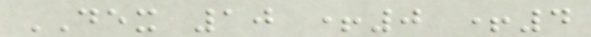DEX 10 +0 +4
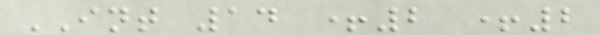INT 14 +2 +2
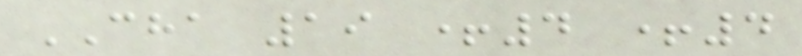CHA 19 +4 +4
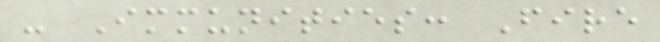- Immunities: Fire
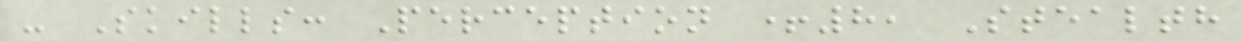- Skills: Perception +8, Stealth
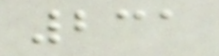231
